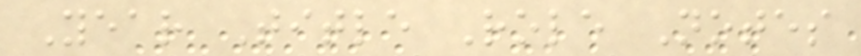Year Title Role Notes
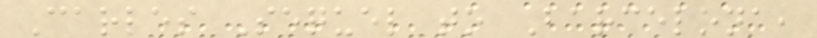Carles Sequel to Barcelona,
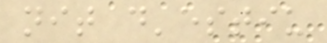nit d'estiu
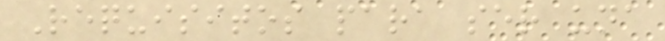Requisitos para ser una
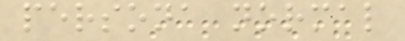persona normal
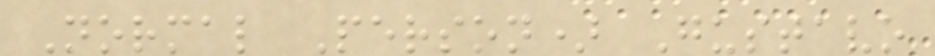Normal Person) Gustavo
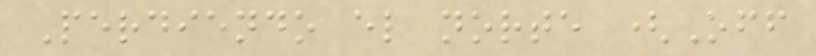Perdiendo el norte (Off
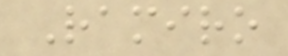Ramiro
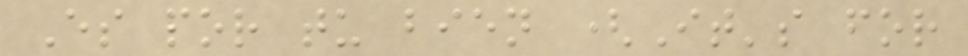Es por tu bien (It's for
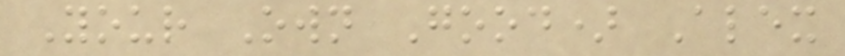Your Own Good) Alex
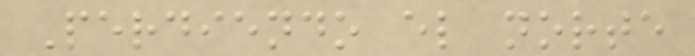Perdiendo el norte
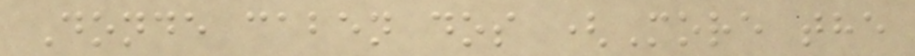Donde caben dos (More the
